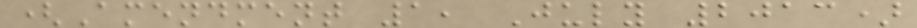(Amendment 1, July 2013)
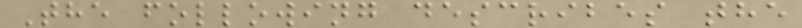The following describes the
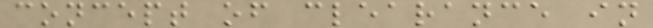concept of clearance in
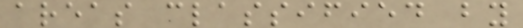areas classified by
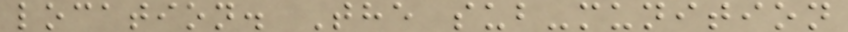location. The sub-munition
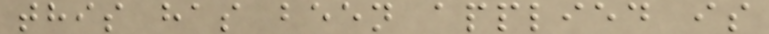this has been applied is
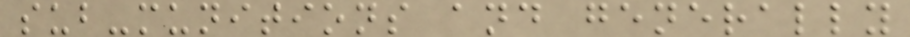sub-munitions and generally
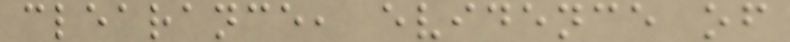clearance, evidence of
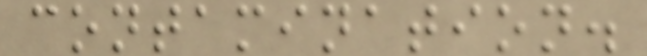contamination.
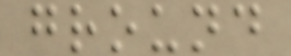ground
